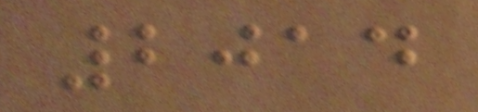2014
